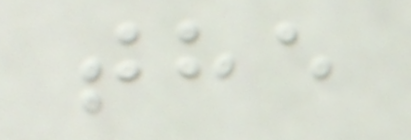the
